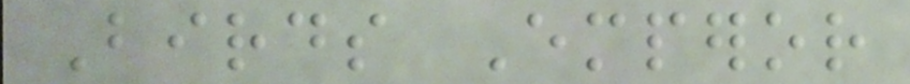Birds Emperor
